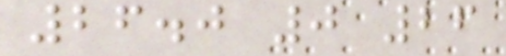26.0 0 26
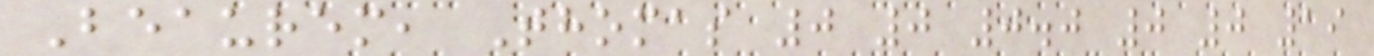Beaurem, Thomas 0 0 0.0 0 0 19
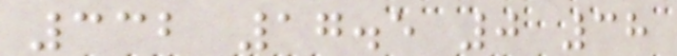332 17.5 0 38
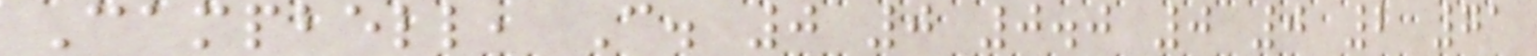Campbell, C. 0 0 0.0 0 0 2 71
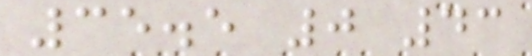35.5 0 43
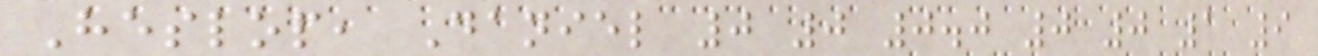Heslop, Daniel 0 0 0.0 0 0 1 9
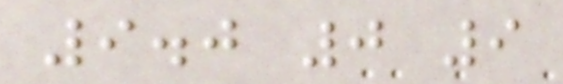9.0 0 9
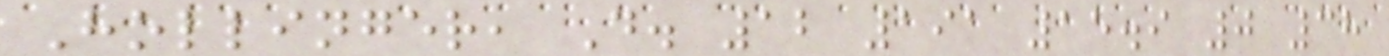Hollinger, D. 12 191 15.9 0 38
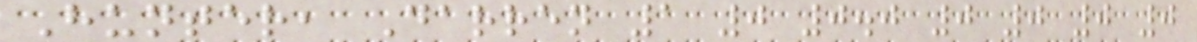Hunter, Darren 1 0 0.0 0 0 0 0
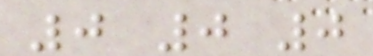0 0 0
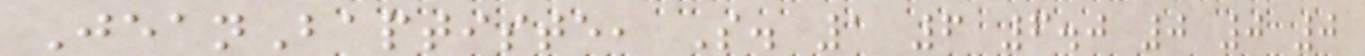JeanBaptiste, S. 1 6 6.0 0 0 0
